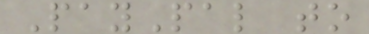PayPal to
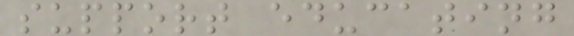support educating
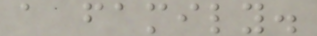a family.
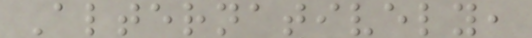Alternatively,
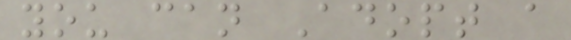you can Adopt a
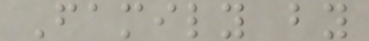Family by
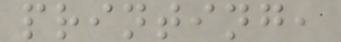printing,
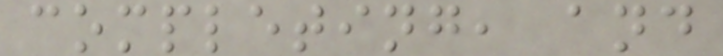completing, and
